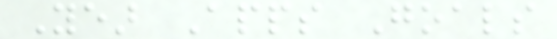Year Apps Goals
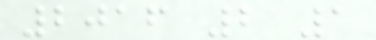2016 2 1
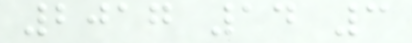2017 14 3
